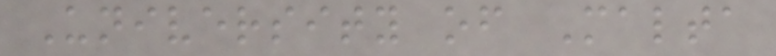University of Malta
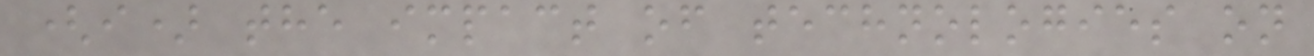(i) the impact of technologies on
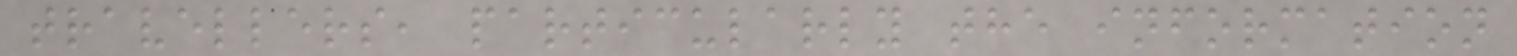travellers, particularly the information
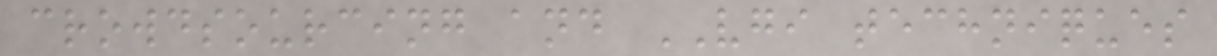crowdsourcing and VGI techniques
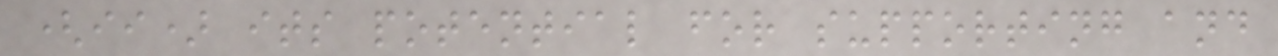(ii) its potential for supporting and
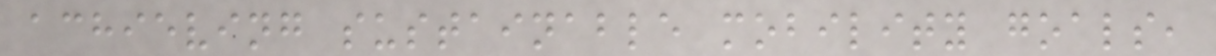achieving sustainable mobility goals,
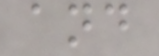and
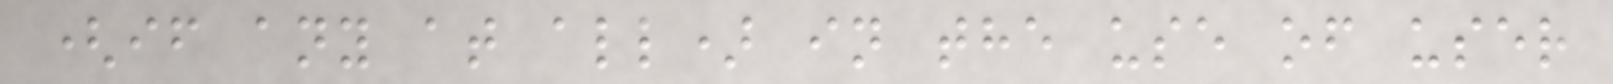(if any at all) in the use of user
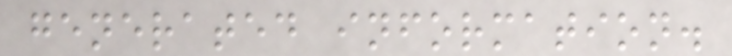generated information.
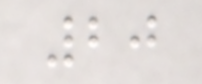20
